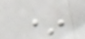*
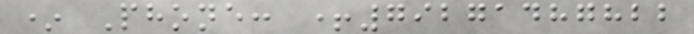* Phone: +79271487822
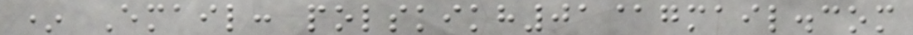* Email: polskikh01@gmail.com
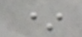*
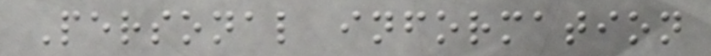Personal information
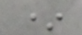*
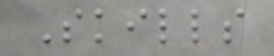Skills
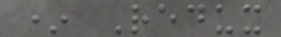* Redux
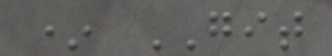* GIT
